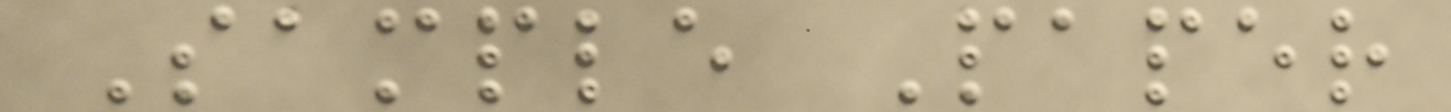Sample Paper
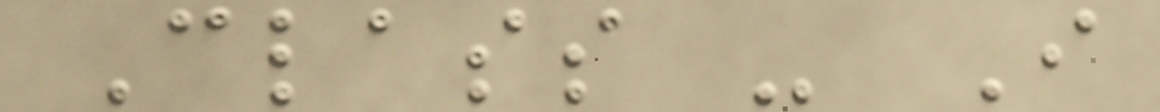Class - I
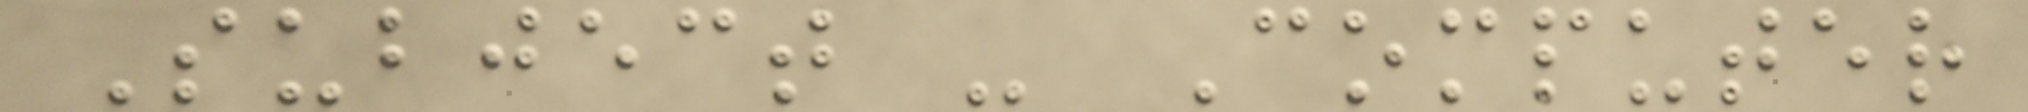Subject - Computer
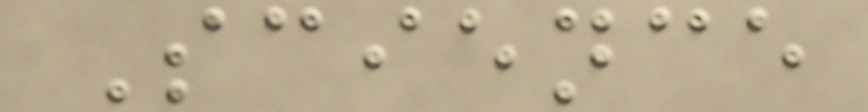Science
